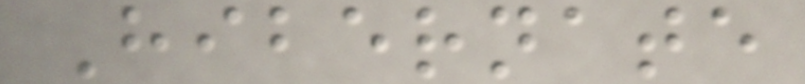Hibernate
